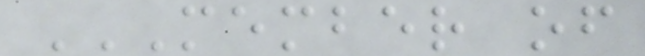MEMBER OF
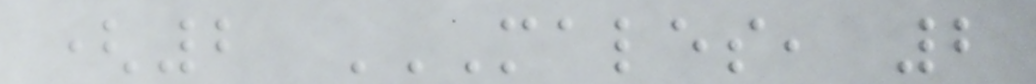(2 MALES, 2
